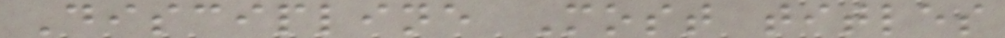Discipline Most titles
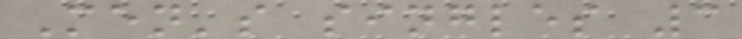Men's singles 3
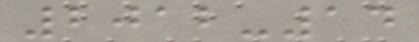2012-14
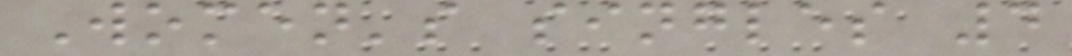Women's singles 4
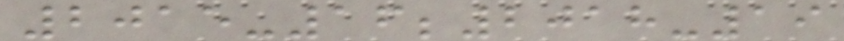2015-16;2018-19
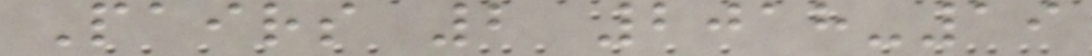Pairs 2 2018-19
